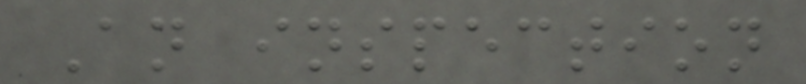An inspection
